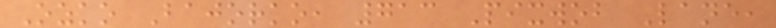Ozko Bajorko, 713 Pixwob Lane,
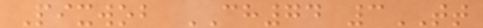Pixwob CH74 3TT
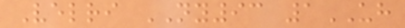Velri NY93 1UH
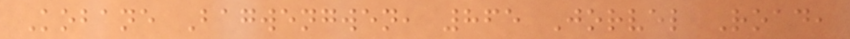Kobane Bagwengwen, 865 Jorvel Road,
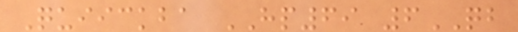Quiickba HP69 6QB
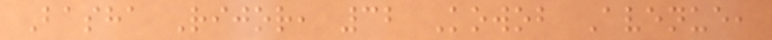Basha Rijor, 32 Kowob Avenue,
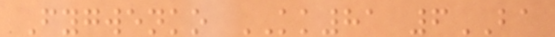Fygwenko KK81 6BA
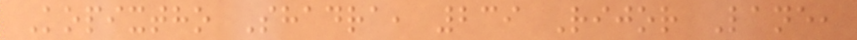Kopixtho Shadra, 239 Rijor Lane,
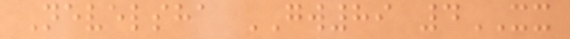Nevelsha GW89 4XX
